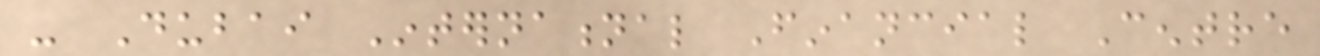- Dubai International Financial Centre
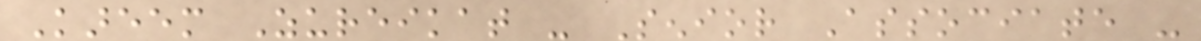Kareem Zureikat - Senior Associate -
